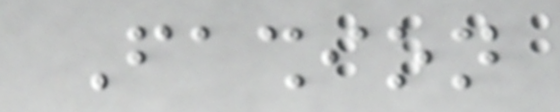Fashion
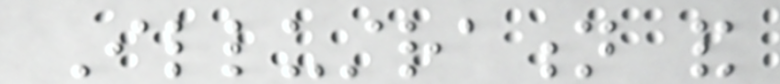Illustration and
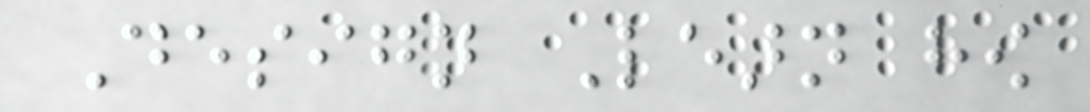Design Learn how
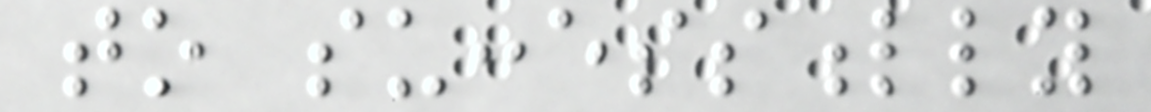to successfully
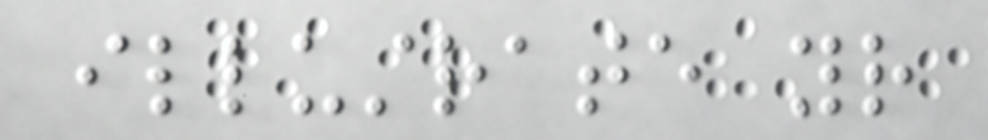illustrate your
